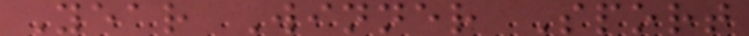Year Winner Sport
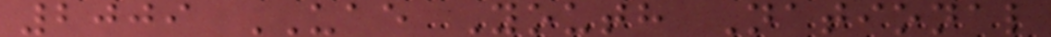2009 UAE Youth National
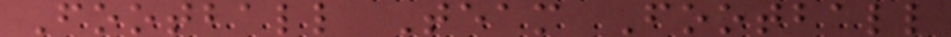Football Team Football
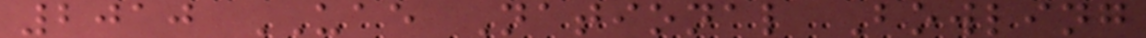2010 UAE National Bowling
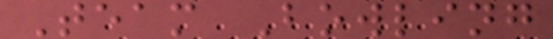Team Bowling
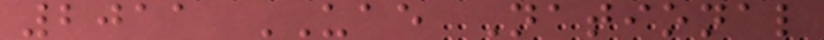2011 UAE National
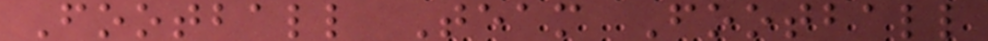Football Team Football
